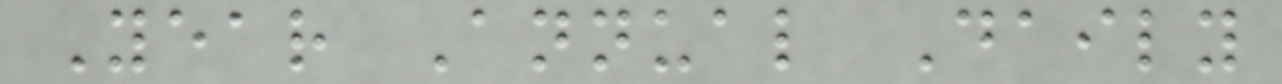Year Annual Daily
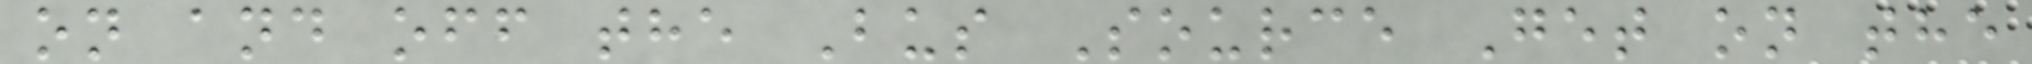on and off the Bus Source Get on the
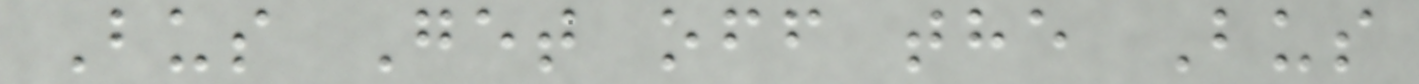Bus Get off the Bus
